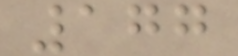177
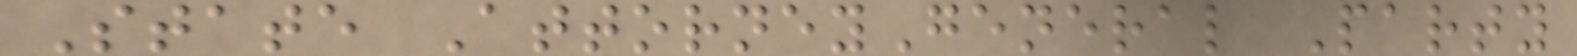State AttorneyGeneral Party
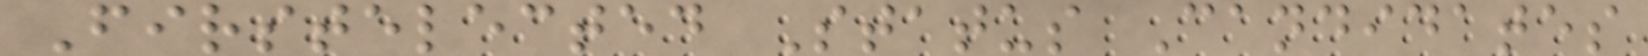Firstelected Status Candidates
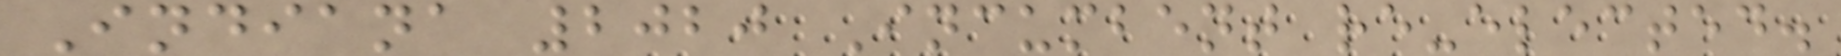Indiana 2020 Incumbent re-elected.
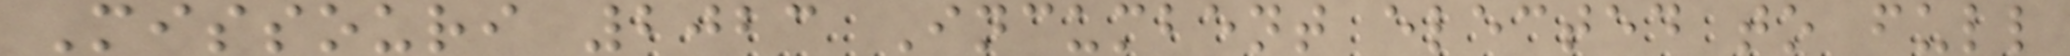Missouri 2023 Incumbent elected to full
